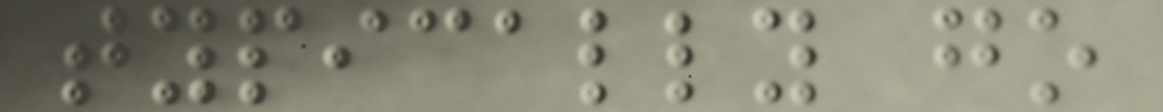typically go
